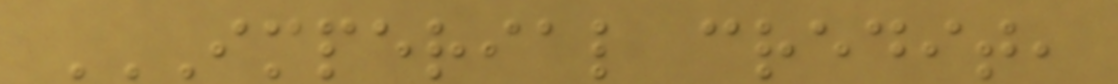IMPERIAL CREDIT,
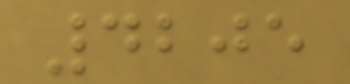4205
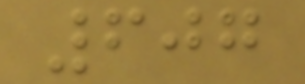607
